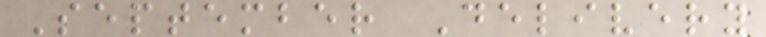September Delivery
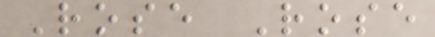Rose Rose
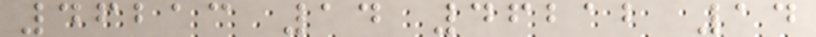46213 14 46212 14
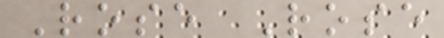Rose Rose
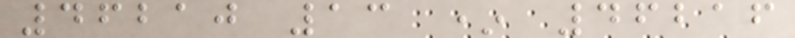46210 13 * 46216
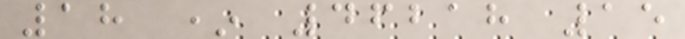18 * 46218 15
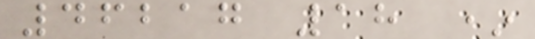46217 18 *
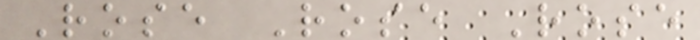Rose Rose Rose
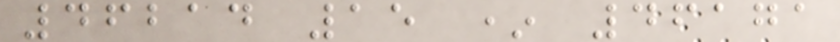46214 15 * 46171
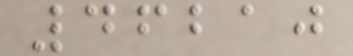46210
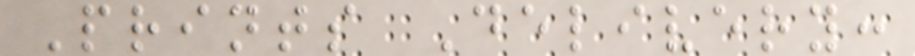Prints Delivery:
